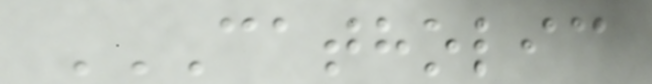CATHOLIC
